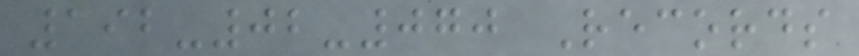192-02-070 Records
